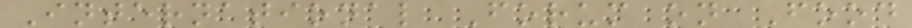International Forum on Food
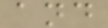and
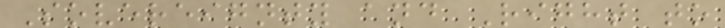Sovereignty and Right to
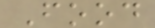Food
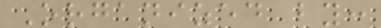Organized by:
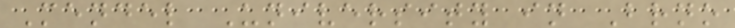Mendel University in Brno
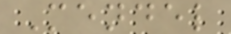Mendel
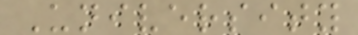University
